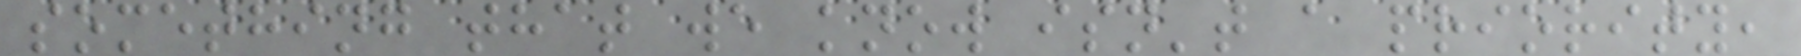something that we know isn't a priority,
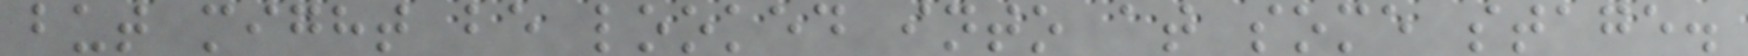but might be looked into at some stage.
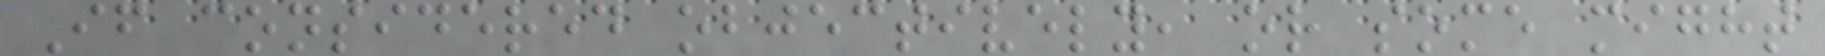If considered objectively, or some might
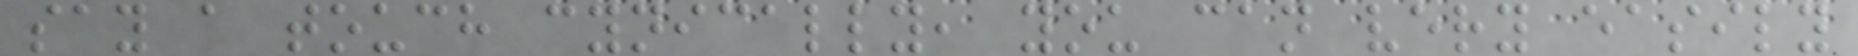say a touch cynically, you can very easily
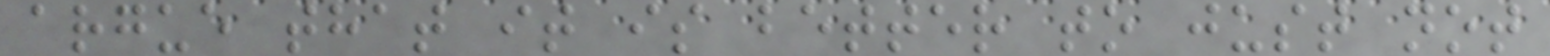argue that it is better to just not
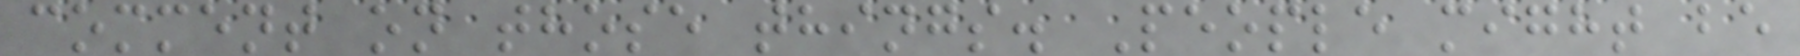comment on those things. People might be
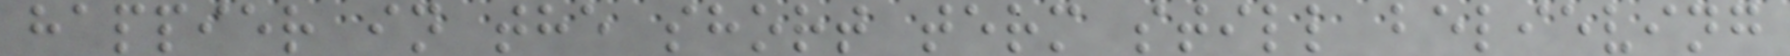happier in the short term still believing
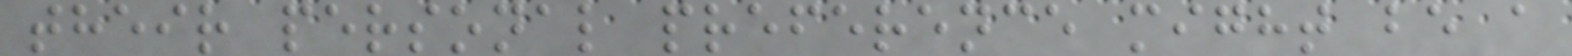their personal preference might be a
